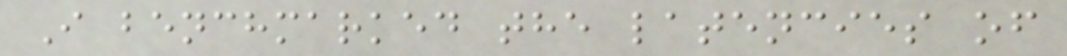I benchmarked the latencies of
